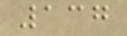137
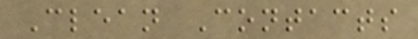Clean Contacts
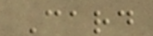Card
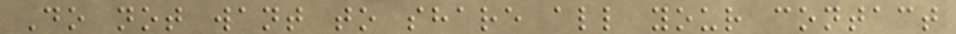Do not want to share all your contact
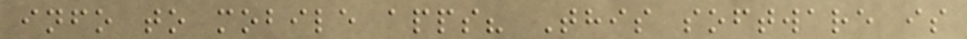info to mobile apps? This software is
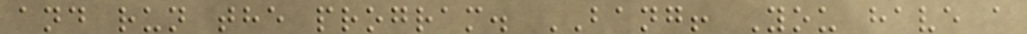and run the program. BANG! You have a
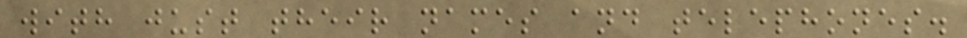with just their names and telephones.
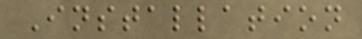Installation
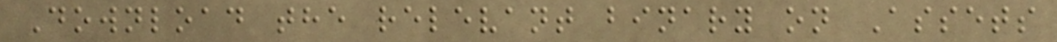Download the relevant binary on Assets
